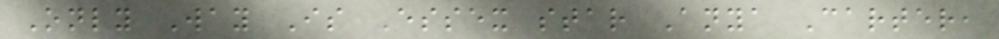Only Way Is Essex star Anya Carter,
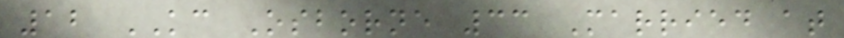12 KC Osborne 33 Married at
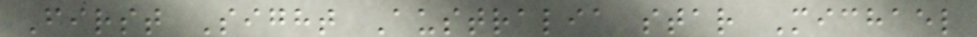First Sight Australia star Michael
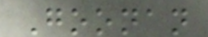Goonan
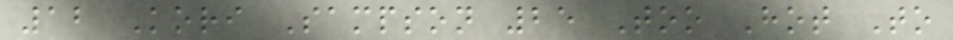12 Kori Sampson 25 Too Hot To
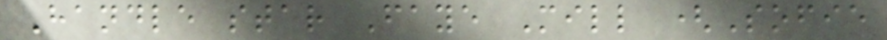Handle star Faye Mill (Sofie
